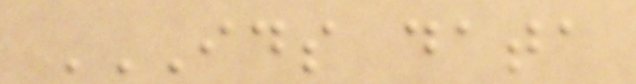IDS DATA
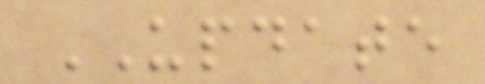UPDATE
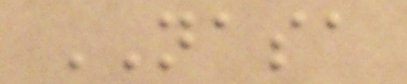NASA
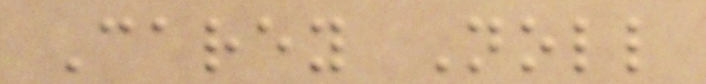Carey Noll
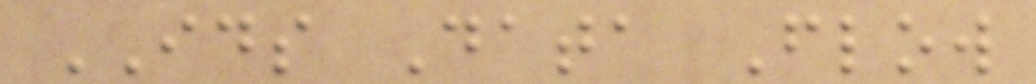IDS Data Flow
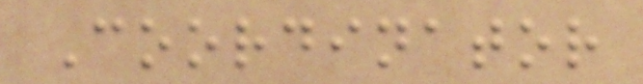Coordinator
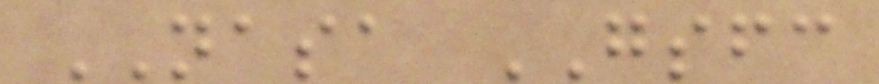NASA GSFC
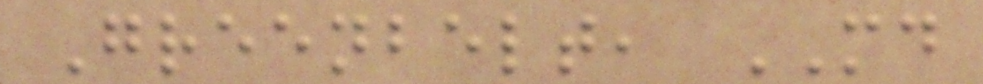Greenbelt, MD
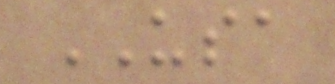USA
